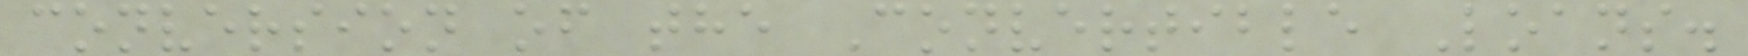conversion of the Convertible Loans.
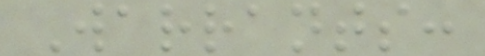Warrants:
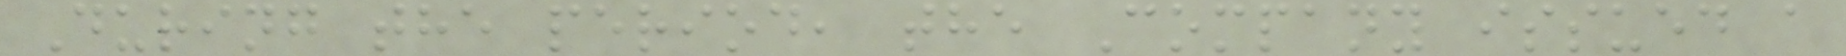During the period, the Company issued a
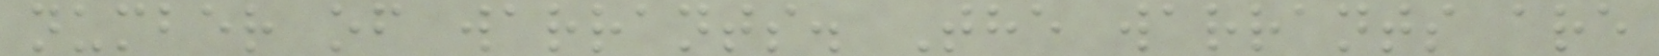number of warrants. The warrants are
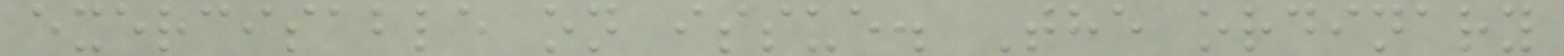exercisable on issue. The ordinary
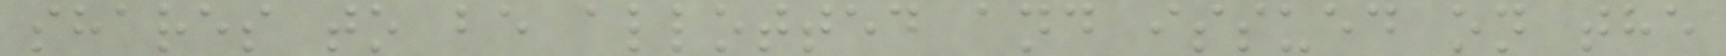shares to be allotted and issued on the
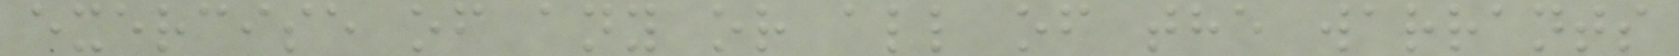exercise of any or all of the warrants
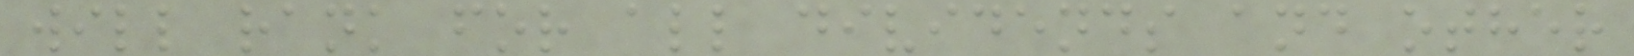will rank for all dividends and other
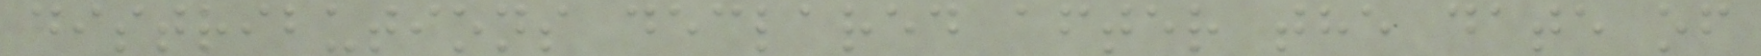distributions declared after the date of
